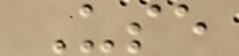Use
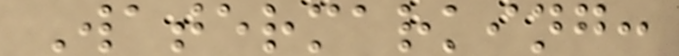Watermarking:
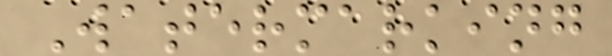Watermarking
